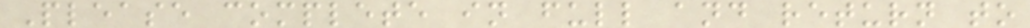Please complete in full and return to
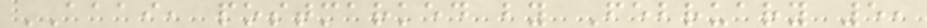AAAI, postmarked by February 5,
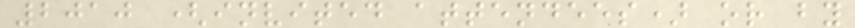2010 (invited attendees) or by
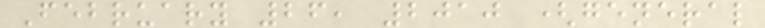February 26, 2010 (general
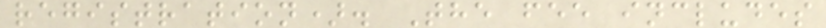registration). The fee includes
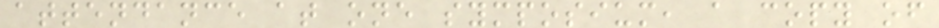attendance at one symposium, a copy of
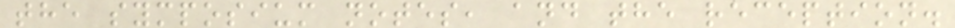the symposium notes, and the reception.
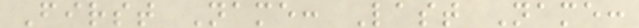First Name: Last Name:
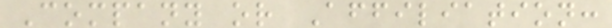Company or Affiliation:
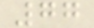77
